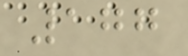177
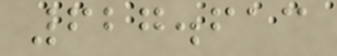627.613
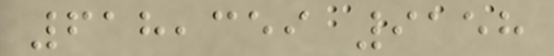618,359 9158
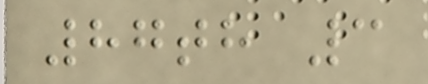87th 3
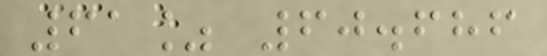61% 60.686
